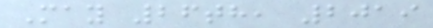May 26th, 2019
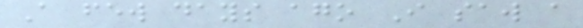A few days ago I saw a
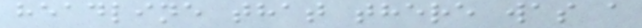headline that there was a
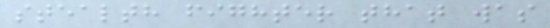stealth fighter that was
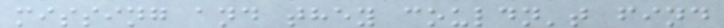missing and they couldn't find
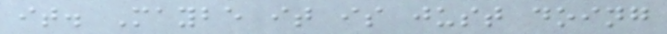it. Maybe it is just doing
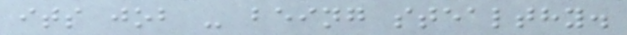its job - being stealthy.
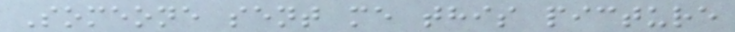Someone sent me this picture
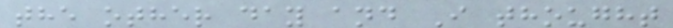the other day and I thought
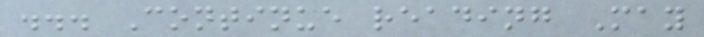... Continue reading May
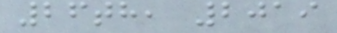26th, 2019
